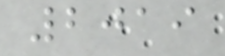2019
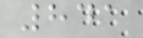841
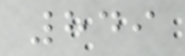849
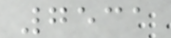7531
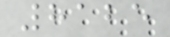8125
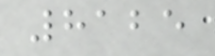8125
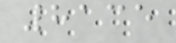8135
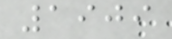1909
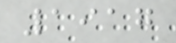1917
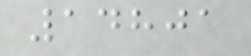14801
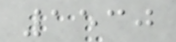1530
